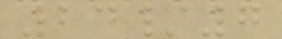24/7
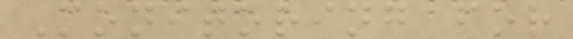Monitoring for
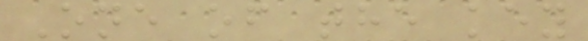One of the key
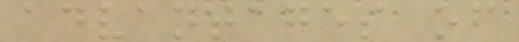advantages of
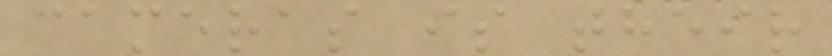cameras is their
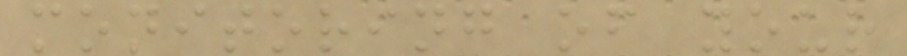monitoring of your
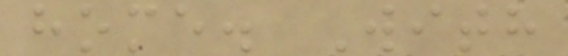home. With
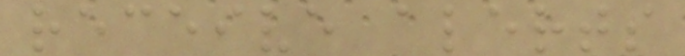receive alerts
